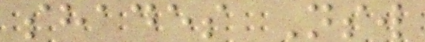shades Nsw
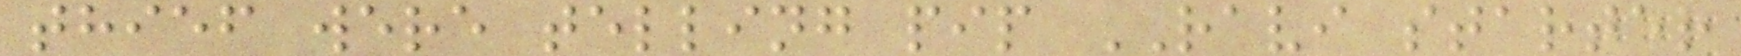thief were telling pip RAVI starter
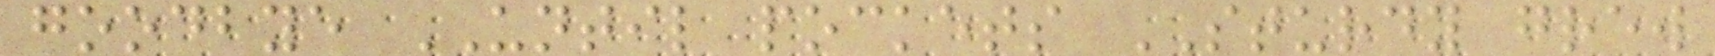goodbye UNTIL pockets STURDY grew
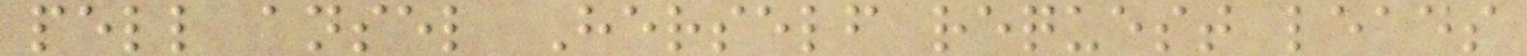pell ansel Herself request leads
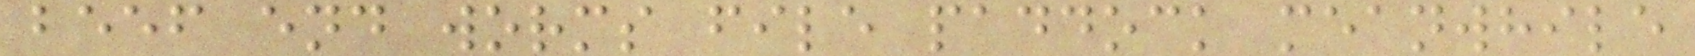beef end worms file paddock meanwhile
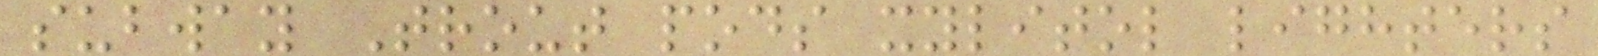subway Trout pods xylitol lighters
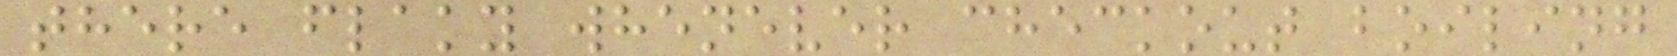there flaky whenever checkout boiling
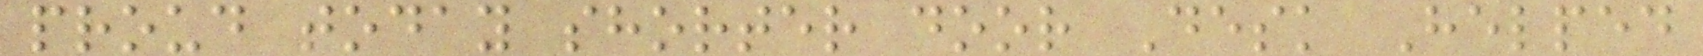proud today shorter door Desk Helped
